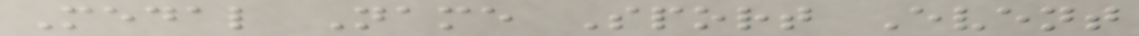Medal Name Sport Event
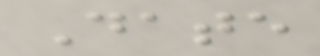Date
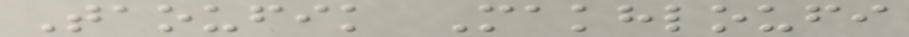Taoufik Makhloufi
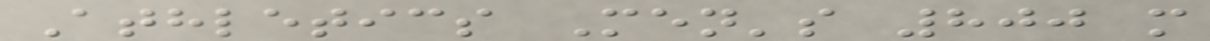Athletics Men's 800 m
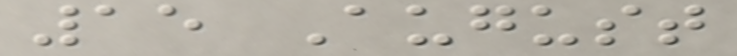15 August
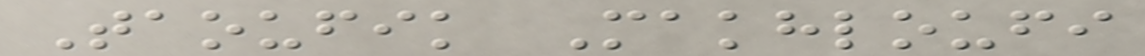Taoufik Makhloufi
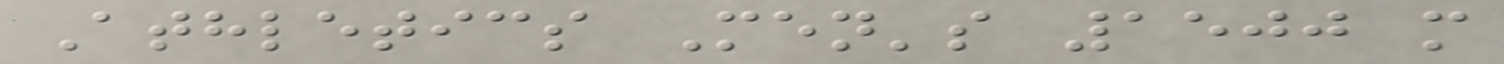Athletics Men's 1500 m
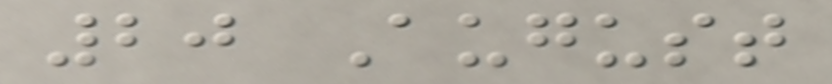20 August
